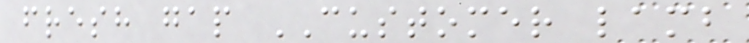fresh gap CUSTOMER lamb
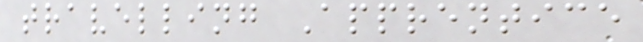travelling Apprentice
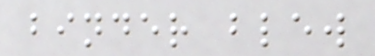binder blew
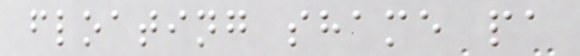floating shame pa
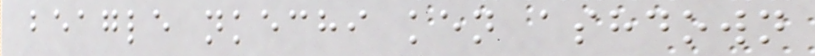beagle nkechi ken ashdown
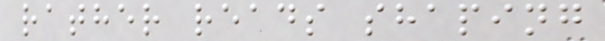rather reads shaping
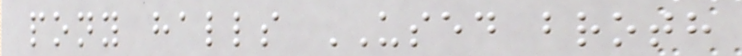pony halls USED broth
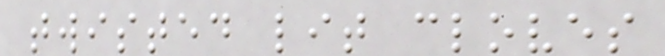twisted lit cloves
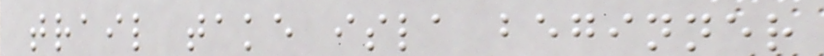trail take isla beginner
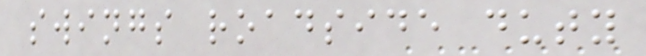swings roadside duty
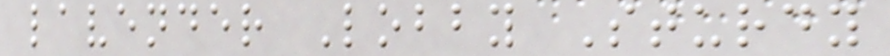lavender Lobby Sturdy
